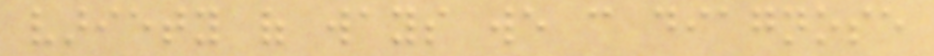variety of ways we can diagnose
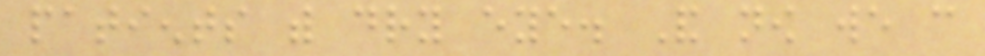patients with dry eye. And now we can
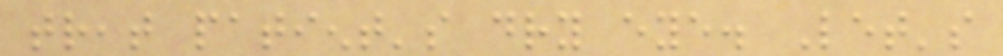treat patient's dry eye. Let's
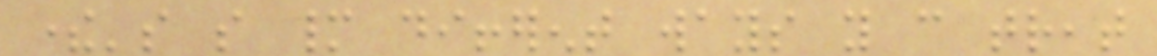there's so many different ways you can treat
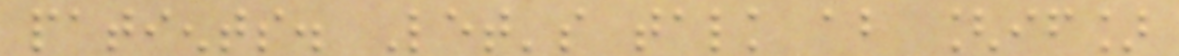patients. Let's talk about [if]
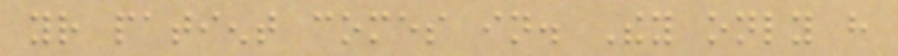your patient comes in. They only have
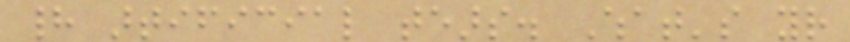had artificial tears. What's your
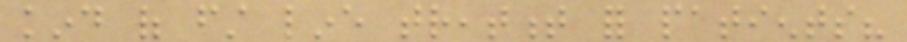kind of first line treatment for patients?
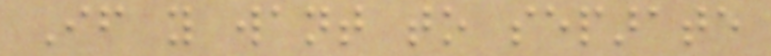If you want to separate
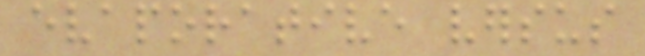evaporative versus
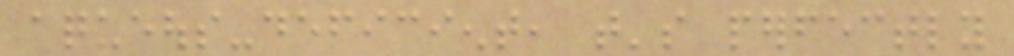aqueous-deficient, that's perfectly
